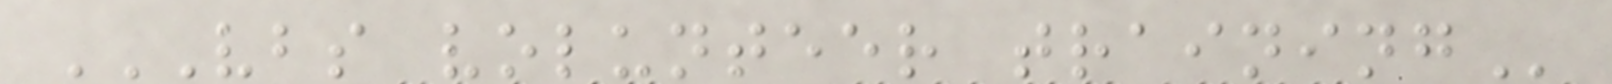VBS VOLUNTEER TRAINING
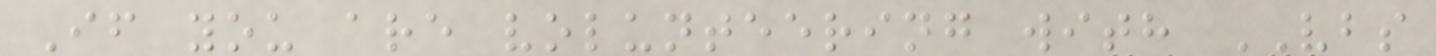If you are volunteering with VBS
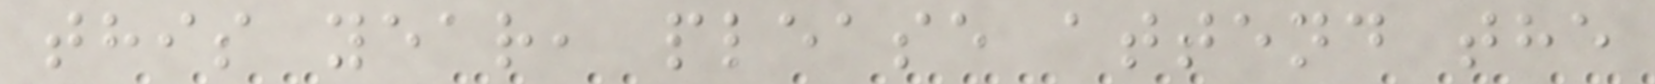this year, please attend the
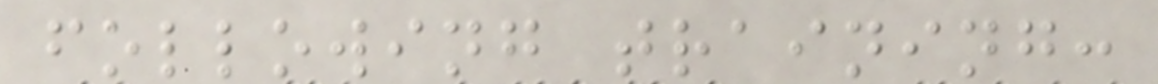following training:
